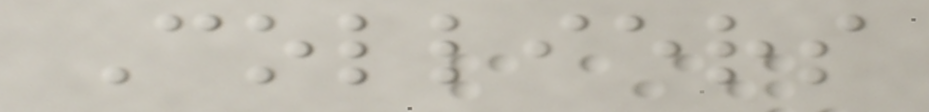Colliers
